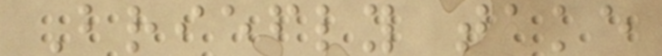Briefly take
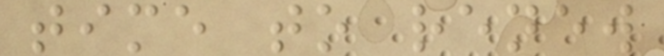time to renew
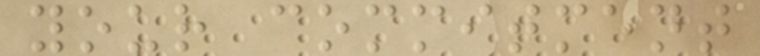your commitment
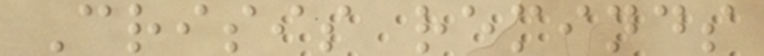Crisis reminds
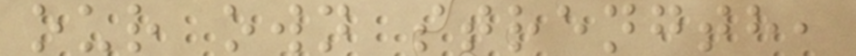our own strength,
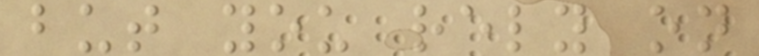but you rely on
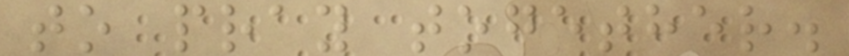to pray together.
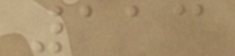113
